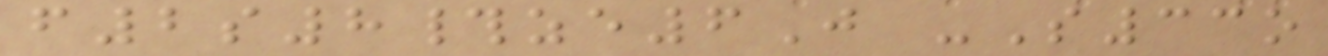f2s8#ze6J -S33o
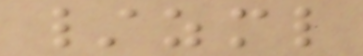/zml
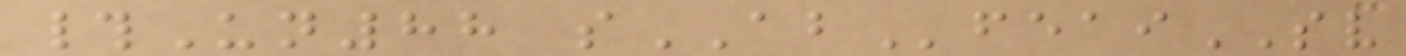#Un88 sABfeaiSV
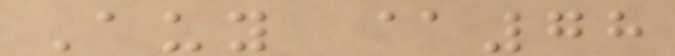Auy @78
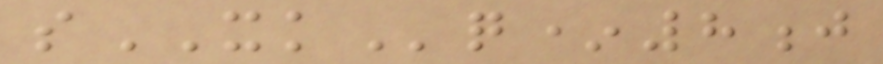sXKq*8j
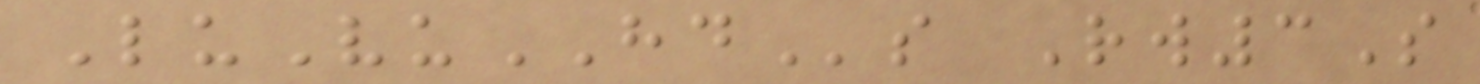LuVuHDs Rw3S
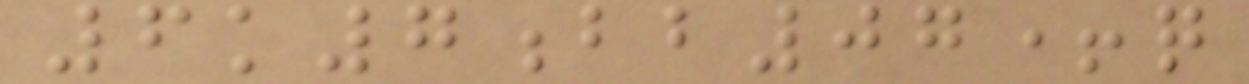6k7bb07+q
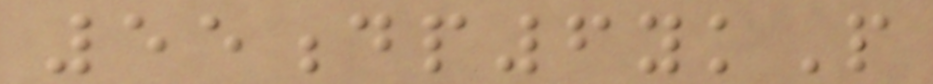55dp6ykP
